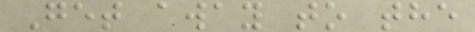Get away to the
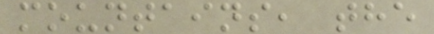mountains, the
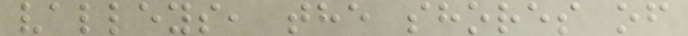valleys, the shores of
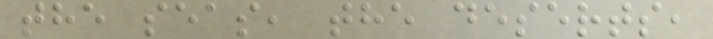the seas, the deserts,
